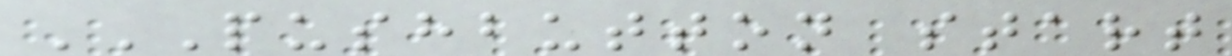PUSHBUTTON START
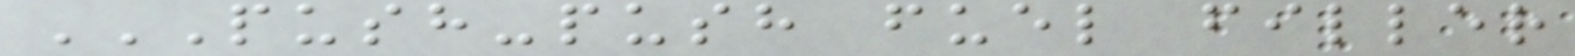PUSH-PUSH FUEL FILLER
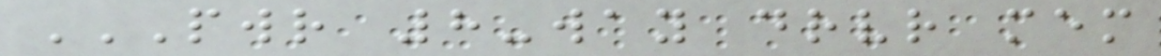PWR 8-WAY DRVR MEM
